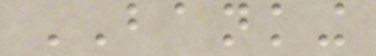BANKING
